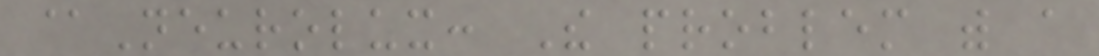@Neurolux: The problem with a
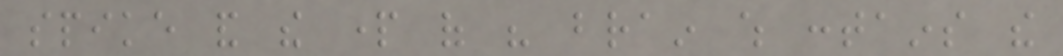spike and the part of his brain which contains the
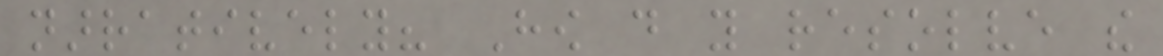narratively? How do you resolve the
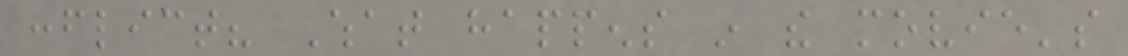conflict? What happens in the movie's
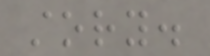story.
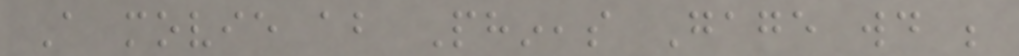A movie about Phineas Gage would be
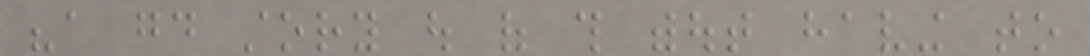"a good story out of this without having to
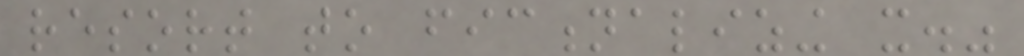resort to fictionalizing it."
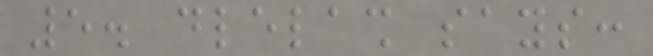5. dlelash says:
